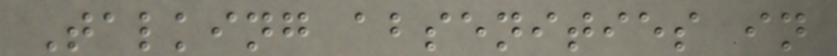Talking absenities in
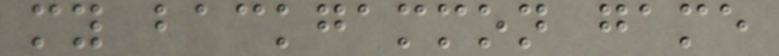my backgammon game
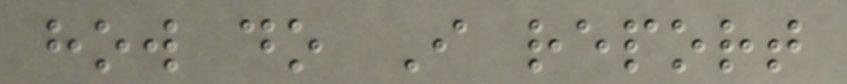how do I report
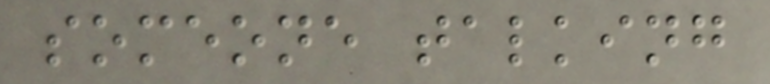someone talking
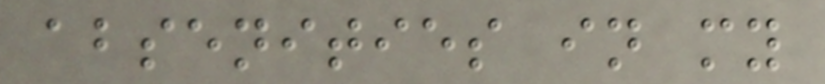absenities in my
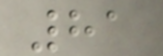81
